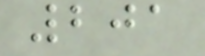201
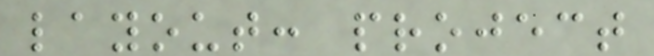layout: project
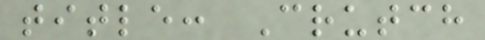title: Crutch
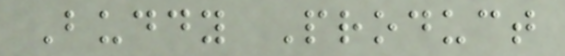Buddy Product
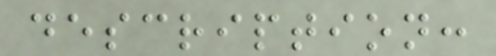description:
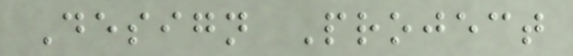Design Project
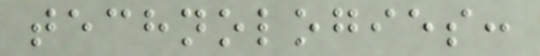technologies:
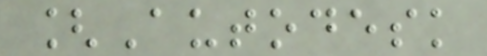[Autodesk
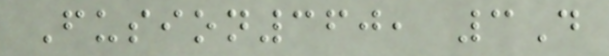Fusion360, 3D
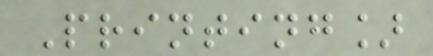Printing]
